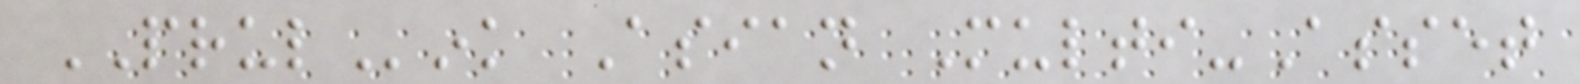PRULink Asian Multi-Asset
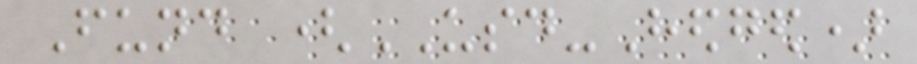Fund (USD-Hedged)
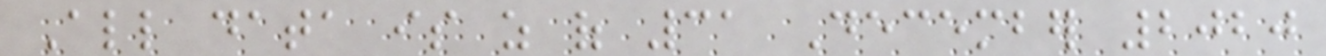All data is as of 31 December 2020
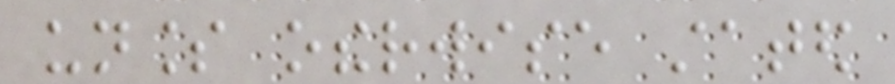unless otherwise stated
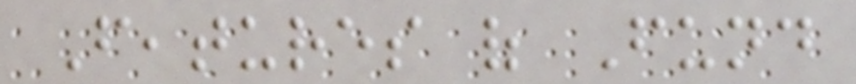Features of Fund
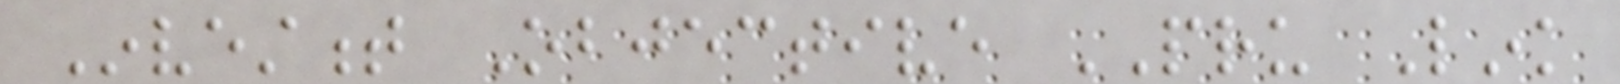Investment Objective PRU Link
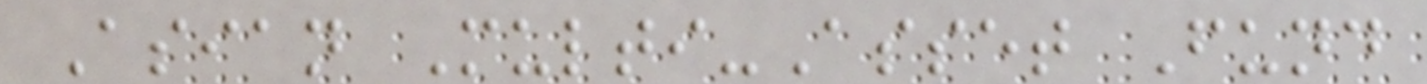Asian Multi-Asset Fund
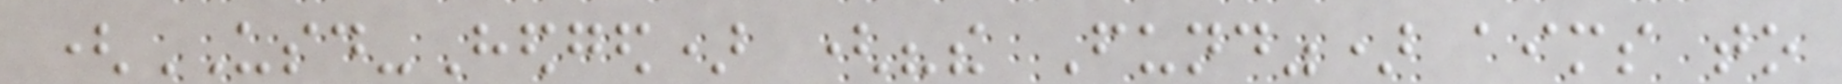(USD-Hedged) ("the Fund") aims to
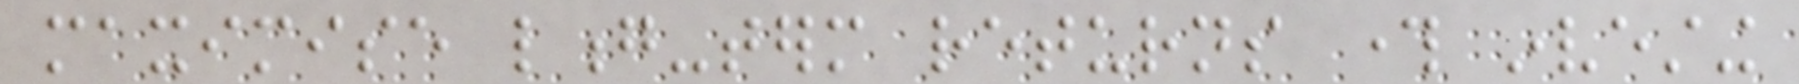maximise long-term returns through investing
